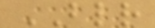BLR
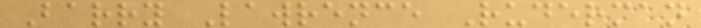Barry Lawrence Ruderman
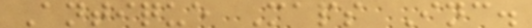Antique Maps Inc.
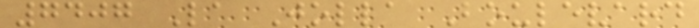7407 La Jolla Boulevard
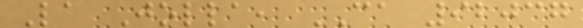La Jolla, CA 92037
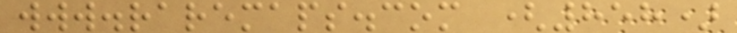www.raremaps.com (858)
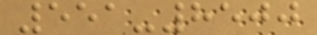551-8500
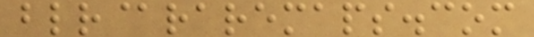blr@raremaps.com
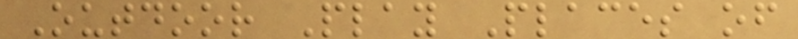Outdoor Play Places of
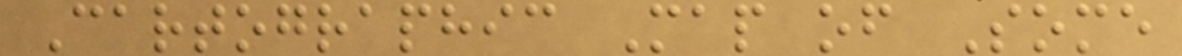Cartographic Map of Some
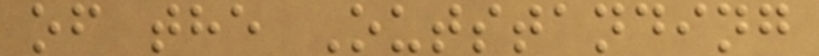of the Outstanding
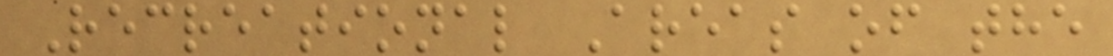Recreational Areas of the
